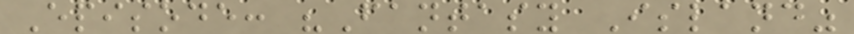Episode: "Fantasy Island"
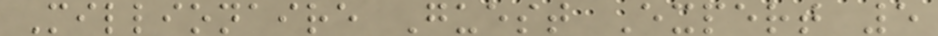Millionaire Guest Expert 5
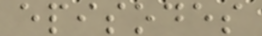episodes
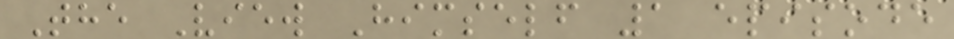The View Himself 1 episode
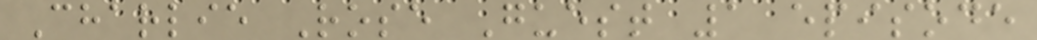Charlie Rose Guest 1 episode
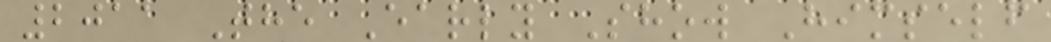2011 The Early Show Himself
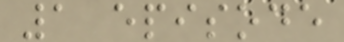1 episode
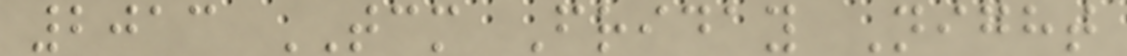2013 TCM Friday Night
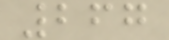267
